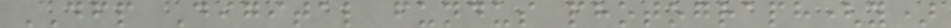DFP Digital fundus photograph(y)
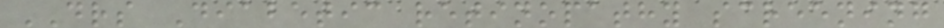DRS Diabetic retinopathy screening
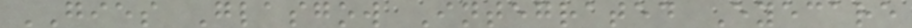GIES Glasgow Integrated Eyecare
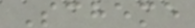Scheme
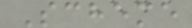Scheme
